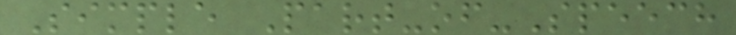Simple Part-of-Speech
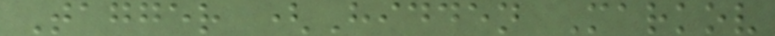Tagger (Hidden Markov
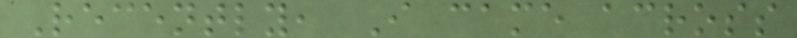Recently, I came across
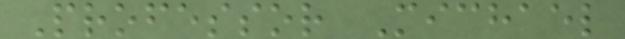Professor Michael
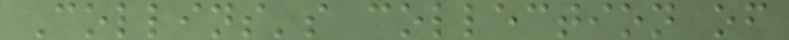Collins's collection of
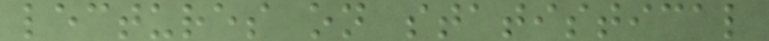lectures on statistical
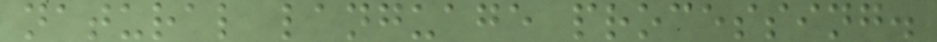natural language processing.
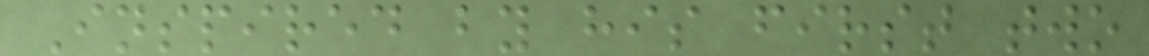Inspired by his first two
